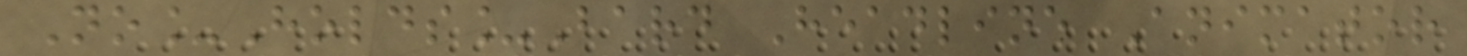No_Holds_Bard Headline Animator
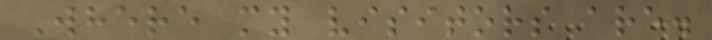Where my visitors are.
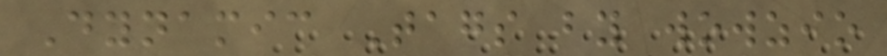Dynamic Tags by wowzio
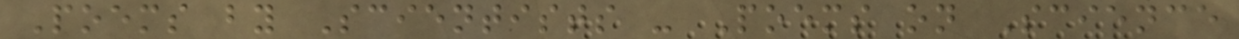Poems by Scientists - Poems on Science
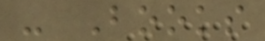- Books
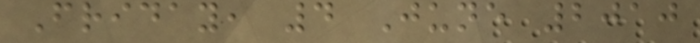Friday, 4 June 2010
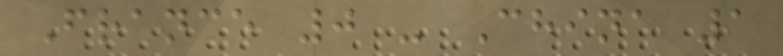France 0 - China 1
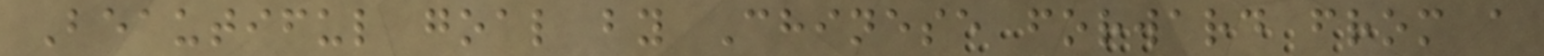Beautiful goal by Chinese forward from a
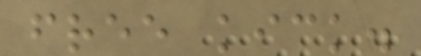free kick.
